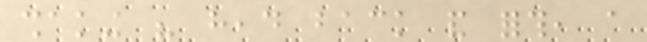shaking his head back and forth, a
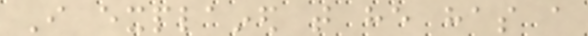I explained that he has a
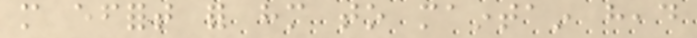more effort for him to maintain head
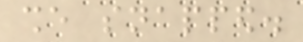she snapped.
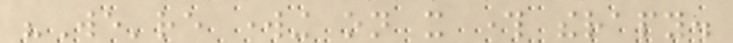"We're working on it through therapy.
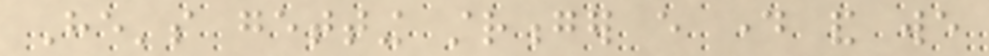He's getting stronger every day and we
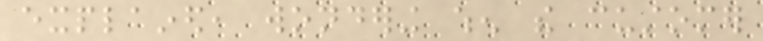explained, wondering when the customer
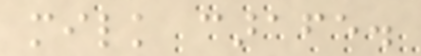milk carafe.
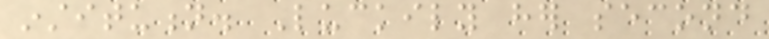institution. Luckily her second
